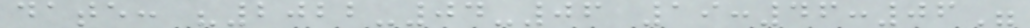date: "2022-04-06 19:46:06"
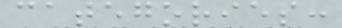categories:
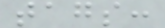tags:
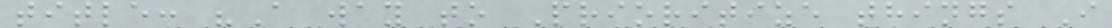title: "A way to Prioritize things I
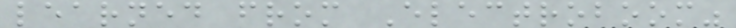learned from Electroboom"
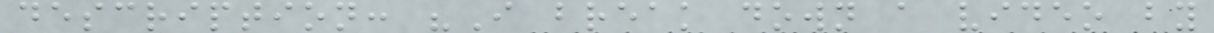description: "I break down a video by
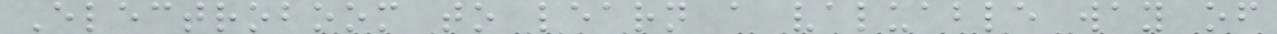Electroboom to learn a valuable way of
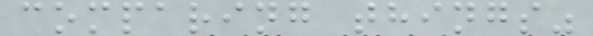comparing things"
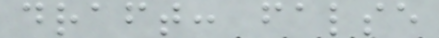draft: false
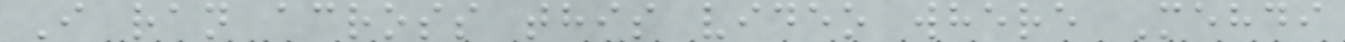I ran across this video where Mehdi
